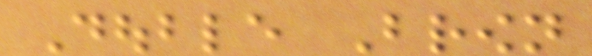Double Brown
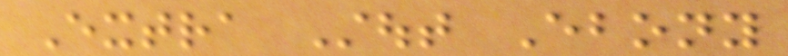Extra Stout Ebony
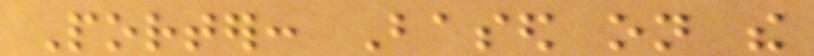Porter: Based on the
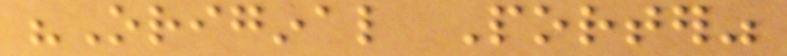"Original Porter"
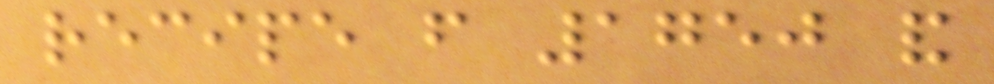recipe from 1750 and
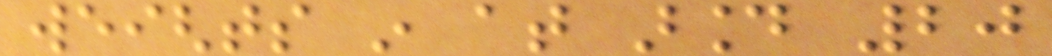weights in at around 20
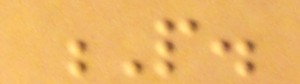P.
